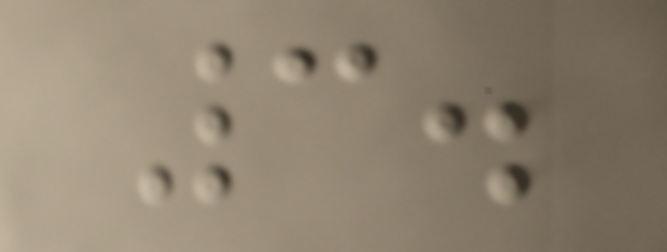3.
